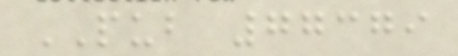PUB 77379
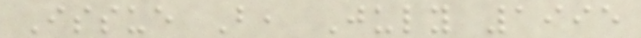Issue B, July 1995
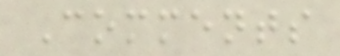Comments
